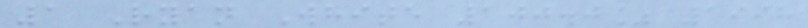1 Ryan White 100.0% 1998
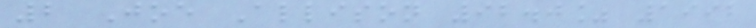2 Joe Allison 92.0% 1992
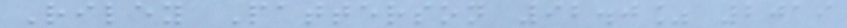Riley Patterson 92.0% 2019
